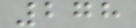278
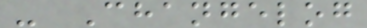- Changelog
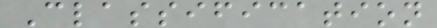Classification
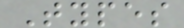Types
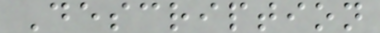Description
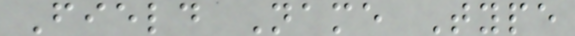Field Name Type
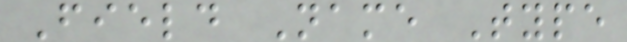Field Name Type
